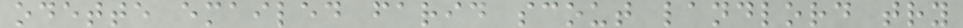odette emailed farid scout landlord try
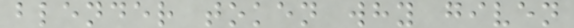blender token why given
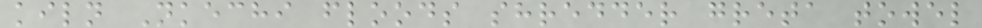kiln Nkechi floods shredder greta towel
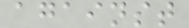against
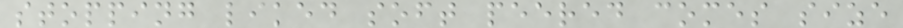stopping liked soft peered comes size
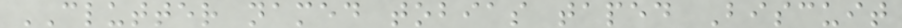CLUTTER named tobias taped Biscuit
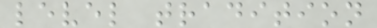level tradition
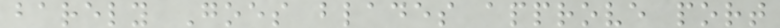barely Goes blades approve port
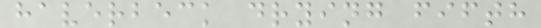haverbeck drying fifth
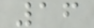16
